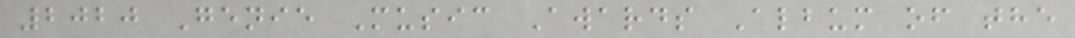2020 Genie Music Awards Album of the
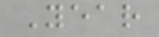Year
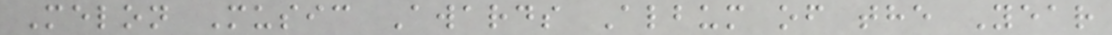Melon Music Awards Album of the Year
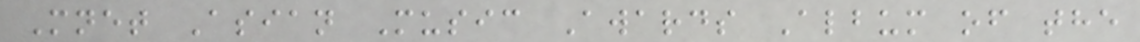Mnet Asian Music Awards Album of the
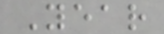Year
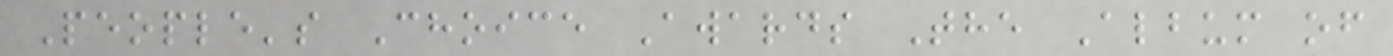People's Choice Awards The Album of
